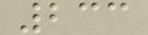233
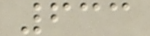633
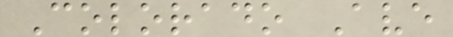Colorado Ave
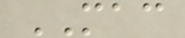MAC
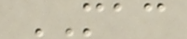MAC
